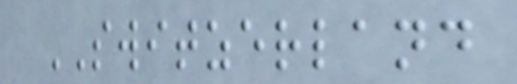SWITZERLAND
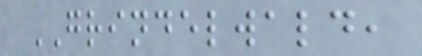GRINDELWALD,
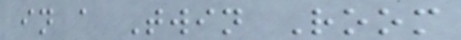in a Twin Room
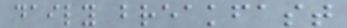daily breakfast
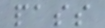pass
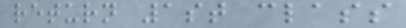return 1st class
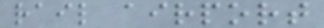rail airport
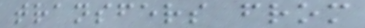transfers from
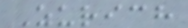Zurich
